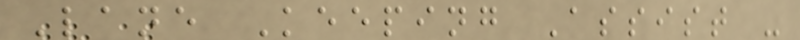Lane Keeping Assist -
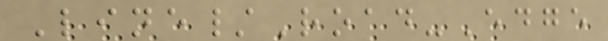Line/Road-Edge
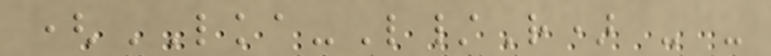(LKA-L/R) - -
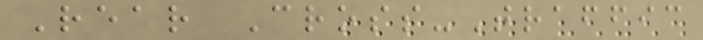Rear Cross-Traffic
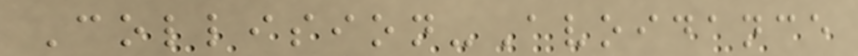Collision-Avoidance
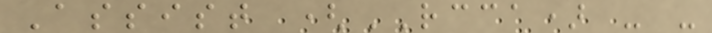Assist (RCCA) - -
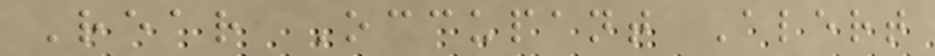Rear Occupant Alert
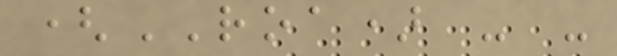(ROA) - -
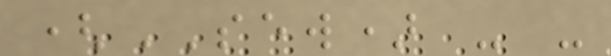(SEW) - -
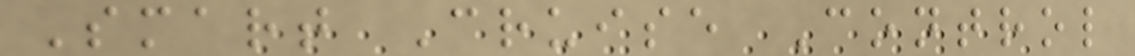Smart Cruise Control
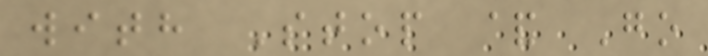with Stop & Go
